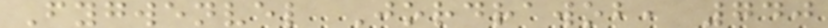Fygwenvel Jordrawob, 740
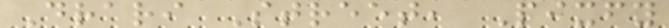Drari Street, Pixfy
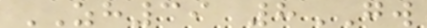ZH39 8GW
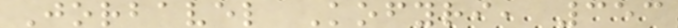Jorbavel Kofyri, 353
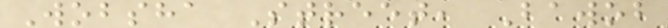Wobsha Street, Bawob
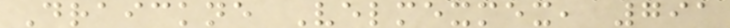Draickne Velmexmex, 791
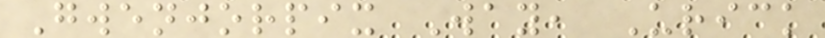Gwenjorpix Way, Urick
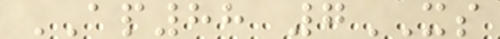AP88 7XS
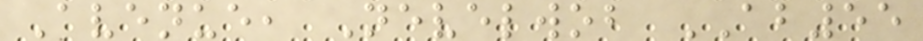Avenue, Nevelwob AB55
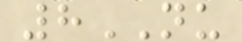8NU
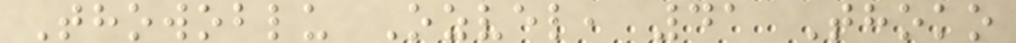Thowoblu Ozvel, 41 Thoko
